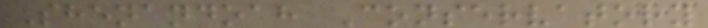Shenandoah Conservatory
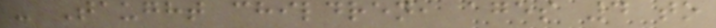- Taught children, ages 4 to
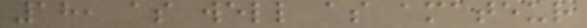18, as well as amateur
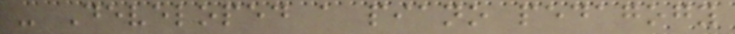- Developed a piano pedagogy
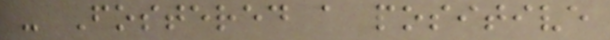- Fostered a positive
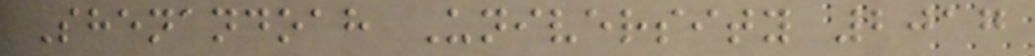Shenandoah University 2017
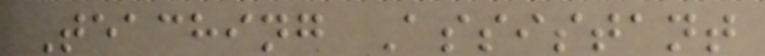Teaching Assistant
